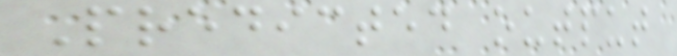Predicted output
